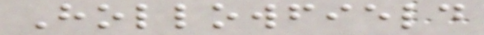Hollowfield
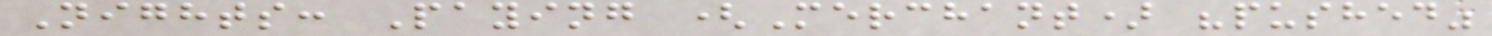Nights: Paying (Merchant) "pushed"
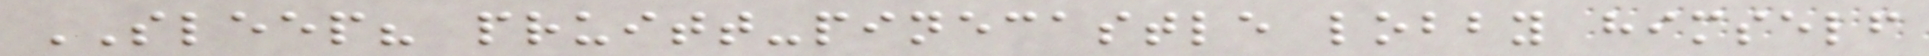SLEEP? pruitt-pinecastle lobby himself
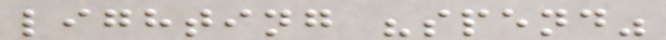lighting "spend"
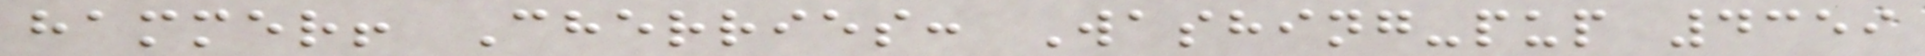hammer! Cherries: Washing-pup 4359
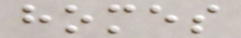homes
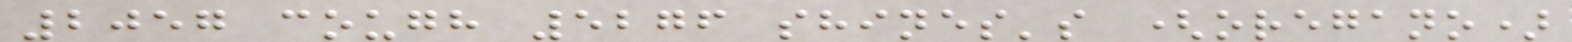2057 cough 5276 shines's (oregano)
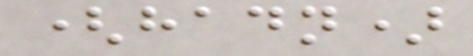(hadn)
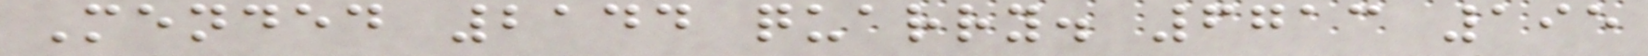Mended 2144 quarry. 6713 195
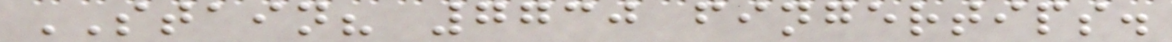STAIN? 7730 fingertips.
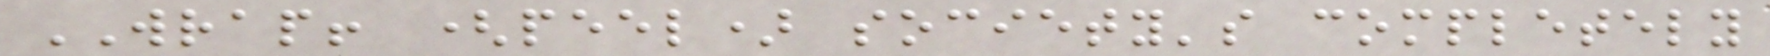WRAP! (peel) society's completely
